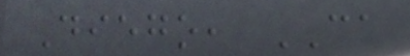Diego, CA
